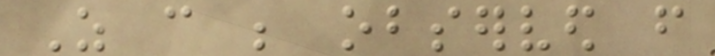As can be observed from
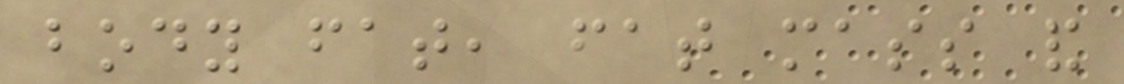body fat, fat mass and
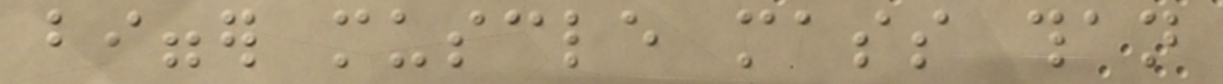bigger muscle mass than
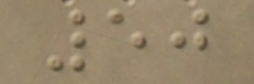50
